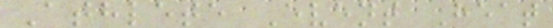Athlete Event Heat
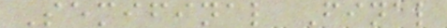Semifinal Final
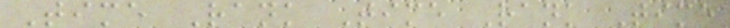Time Rank Time Rank Time
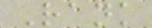Rank
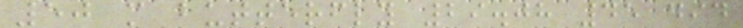50 m butterfly 29.08 45 did
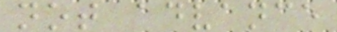not advance
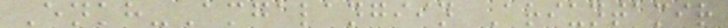Enkh-Amgalangiin Ariuntamir
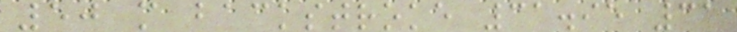50 m backstroke 31.95 31
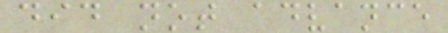did not advance
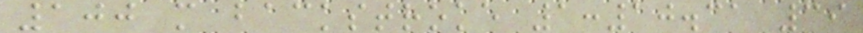100 m backstroke 1:10.31 39
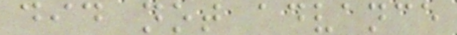did not advance
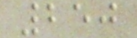250
